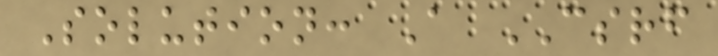Solution: A CSRF
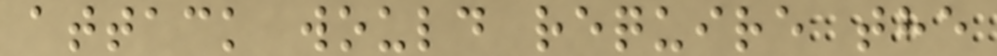attack would require the
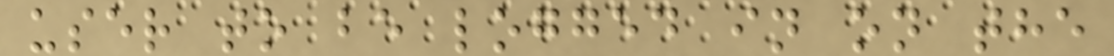user to be logged in on the
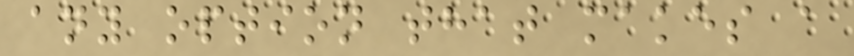any option that makes a
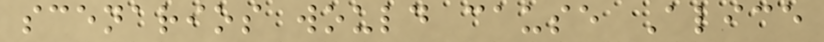scenarios would cause Alice
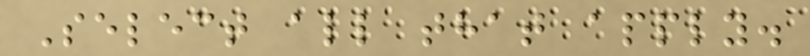Select all that apply.
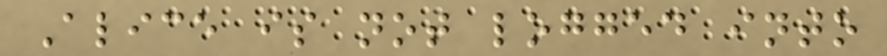Alice is not logged into
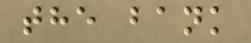the bank
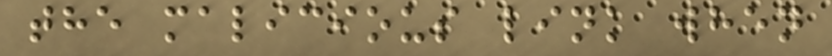the malicious link when
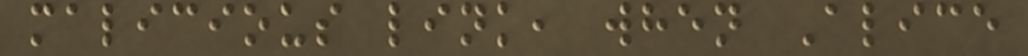malicious link, when Alice
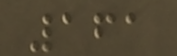161
